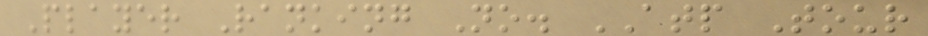Player Ranking No. ATP Tour
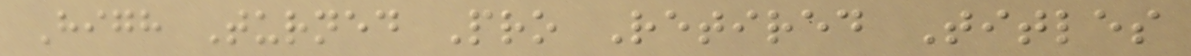High Turned Pro Retired Titles
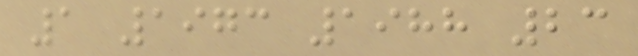1 1973 1988 23
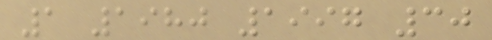1 1980 1997 30
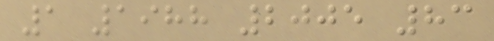1 1988 2005 83
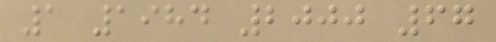1 1984 2000 67
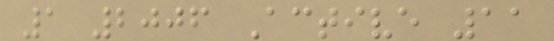1 2006 Active 11
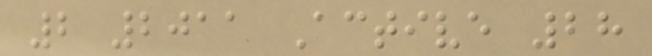2 2011 Active 28
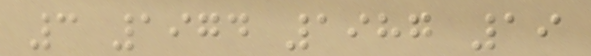3 1974 1987 19
